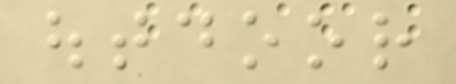outdoor
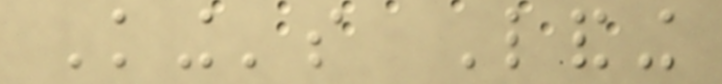King's Landing
